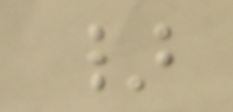}
